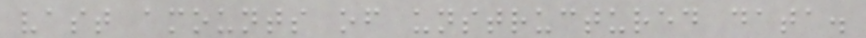vast amounts of unstructured data.
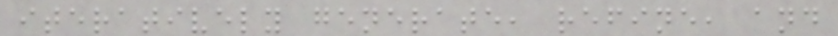iteratively generate, refine, and
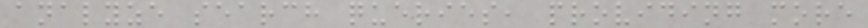analyze search queries, providing more
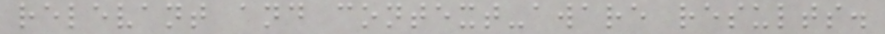relevant and context-aware results.
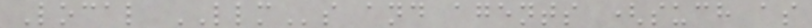Local LLMs and agents (such as
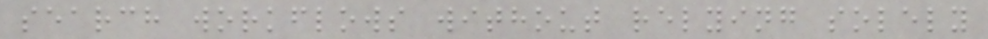search workflows without relying solely
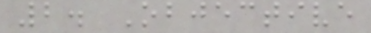2. Objective
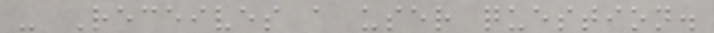- Receives a user question.
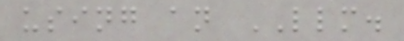using an LLM.
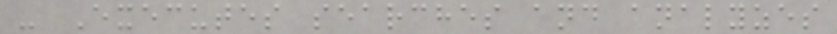- Executes searches and analyzes
